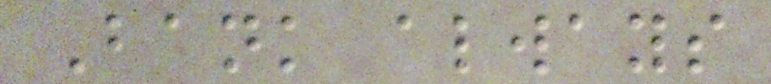Bank always
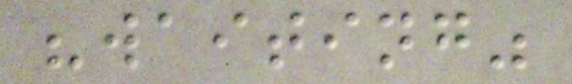"waiting"
